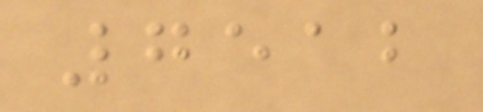7512
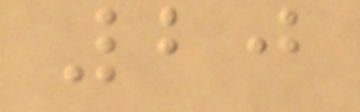20
